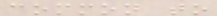common to
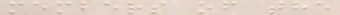members of the
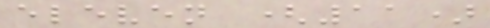eleven (11)
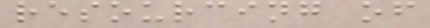resourcing of
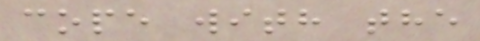cope with the
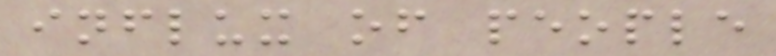influx of people
